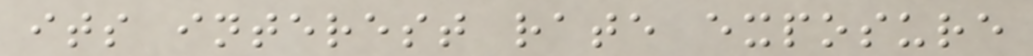its interest rate exposure
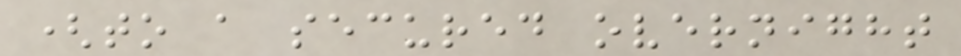(to a secured overnight
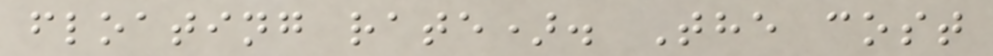floating rate). The cost
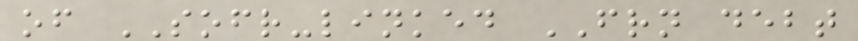of SOFR-linked FRN debt
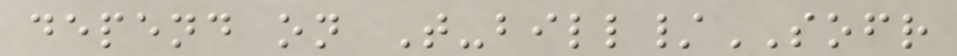depend on T-bill/SOFR
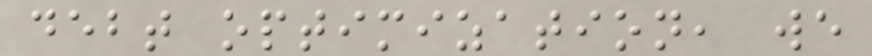debt optimization, we
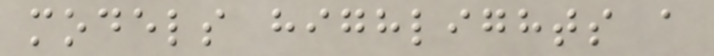models highlights a
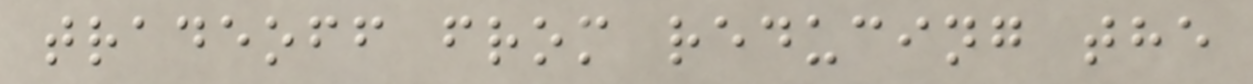tradeoff from reducing the
